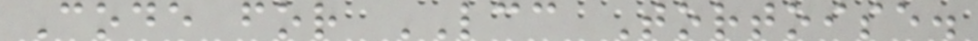Code for LCC Tortoise.
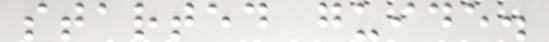started guide.
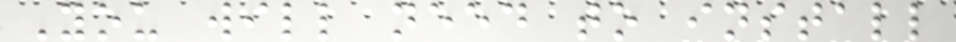You will need to install
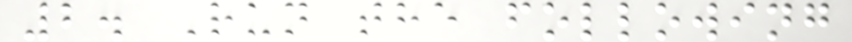2. Run the following
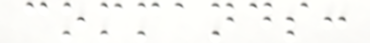commands:
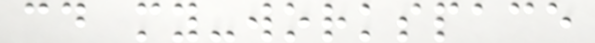cd my-workspace
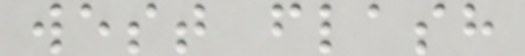west flash
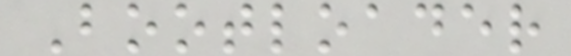Bootloader
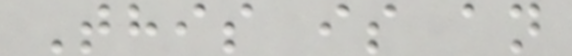This is an
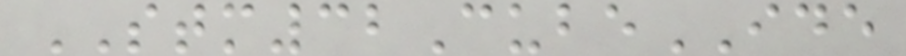STM32CubeIDE
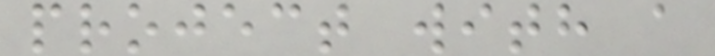project with a
